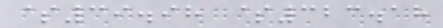$39.98 $323.18
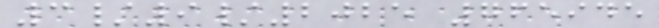3/9/2025 765945
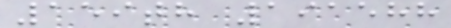159th 191588
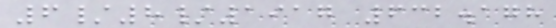6/8/1917 632.178
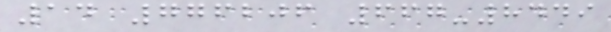14 776206 667-8449
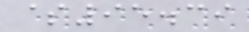$95.39
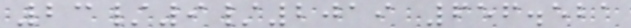23/9/2019 656.521
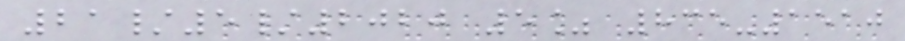21/5/2020 5% 835-1510
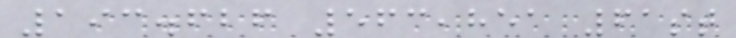193.626 563,851 61st
